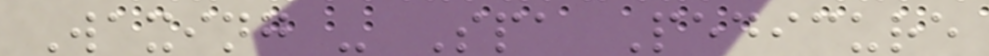Waxing - Spa Pedicure
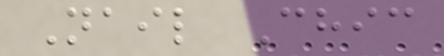Nail Chic
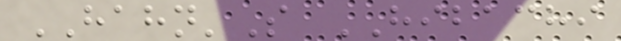HAHN'S HIBACHI
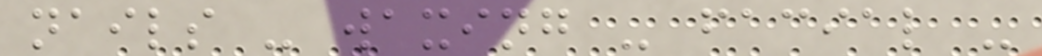nails - waxing - facial -
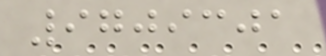9709301
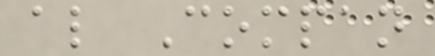al Compan
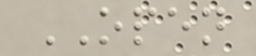OPEN
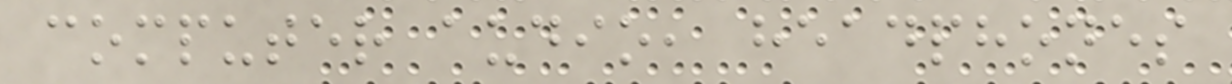computer audio, headphones
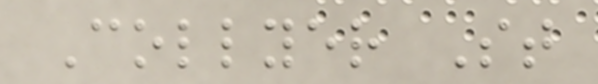Collyer St
